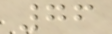76
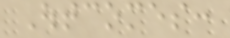Outcomes:
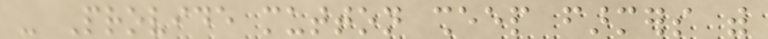- Provide mutton sheep farmers with
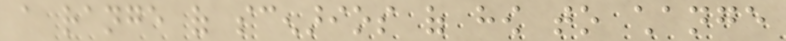a range of scenarios of how to change
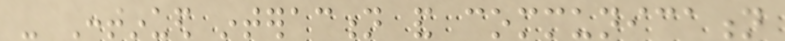- Continued interaction and communication
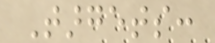Targets:
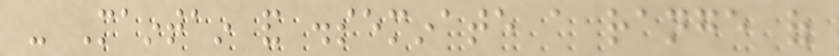- Maintain and disseminate a range of
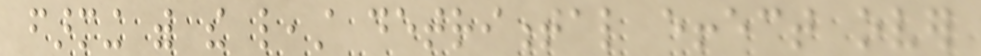farming with the least detrimental effect over
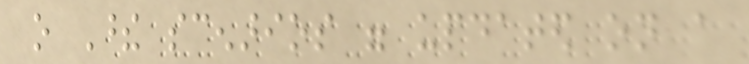o These scenarios were updated on a
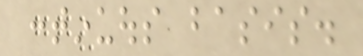continuous basis.
